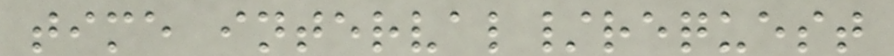time interval/request
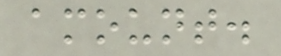amount.
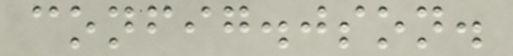config.json.
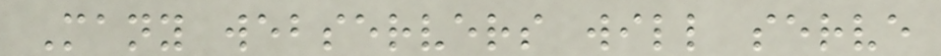Many webservers will serve
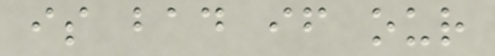is bad if our
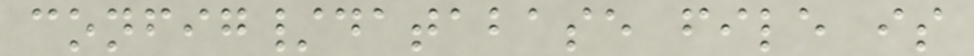config/database file is
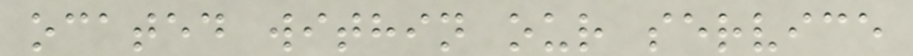ocated within our service
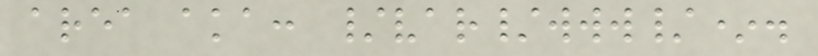area aka: /var/www/*.
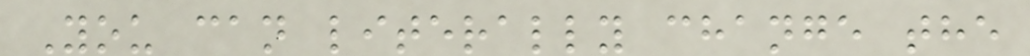You can literally change the
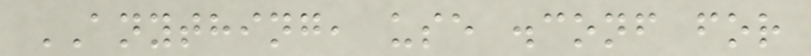ANYTHING, use .conf for
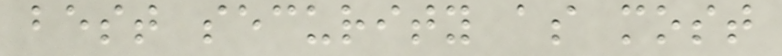best security as most
